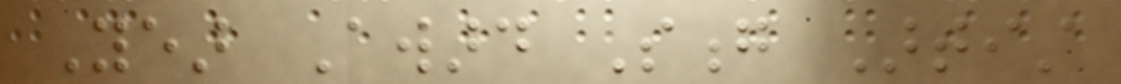Year Award Song Artist
